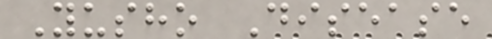Yusho Disease
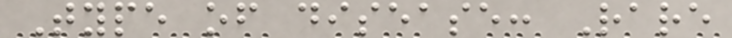Type of disease: Rare
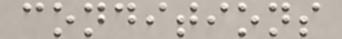conditions
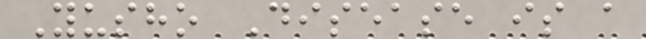Yusho Disease is a
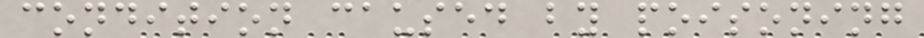condition caused by poisoning
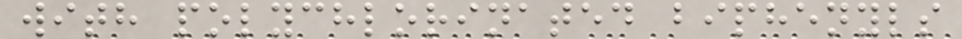with polychlorinated biphenyls
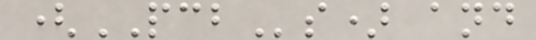(PCBs) and
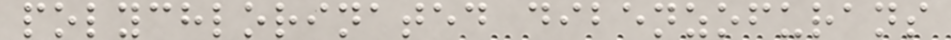polychlorinated dibenzofurans
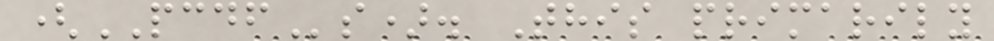(PCDFs). This primarily
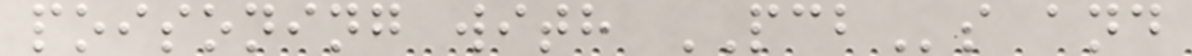poisoning with PCBs and
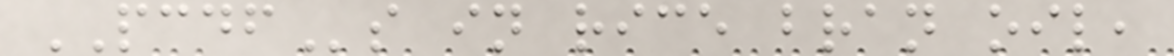PCDFs in rice bran oil,
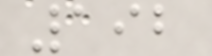192
